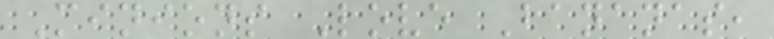Minions Love Bananas,
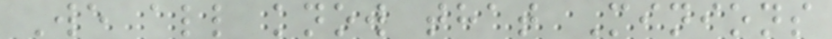We all know that Minions
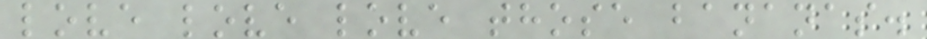love love love those bananas.
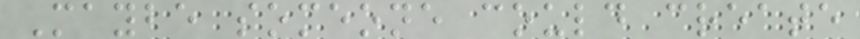Maybe someone could create
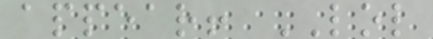appear! LOL
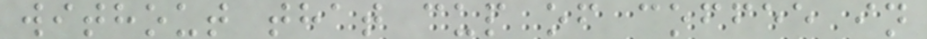without that cup of coffee in
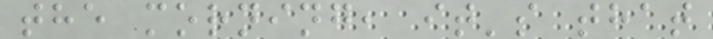the morning, it's that
